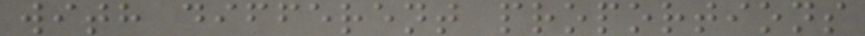with different proportions
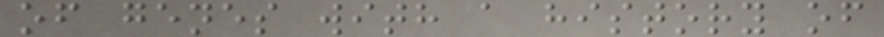of genes with a history of
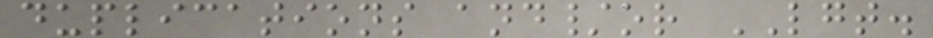duplications and/or LGT.
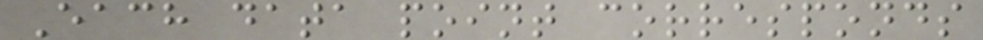Each data point corresponds
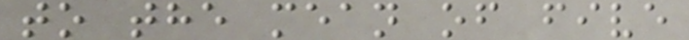to the mean of five
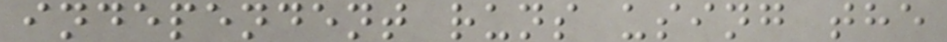independent runs using the
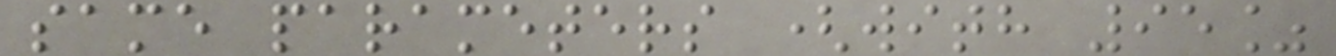same parameters (with 95%
